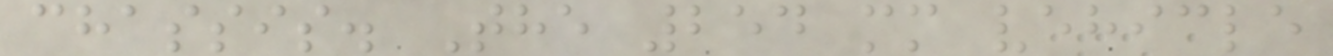chassis. The 254 mm vehicle
